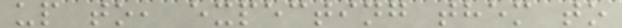up to, expecting them to
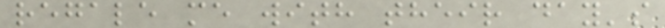regale me with their day's
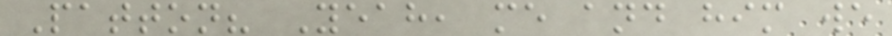Patton? Yeah, me and him we
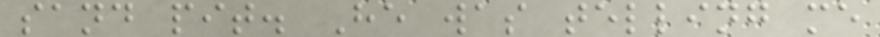sand pit. He was telling me
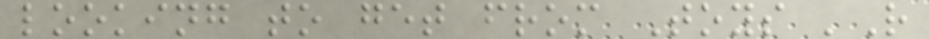looking to get from Toys 'R
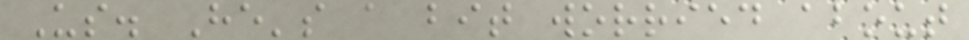Us. He's a bit worried about
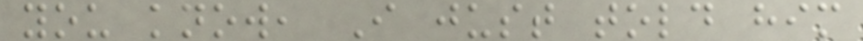you know, I just told him
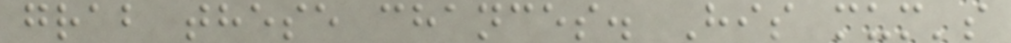grab these chances. His mum's
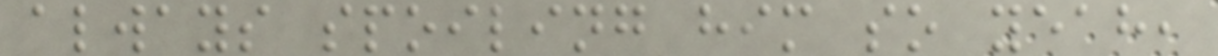always spoiling him so yeah,
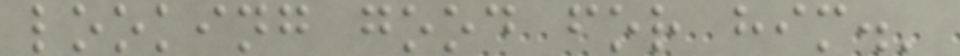looking good for him.'
